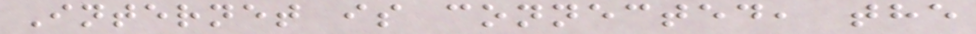Internet is connected, the
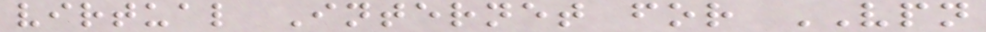virtual Internet for VPN
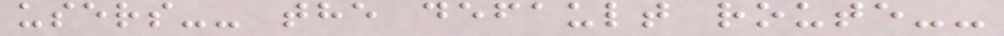users-- the default route--
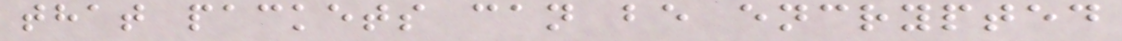that packets can be encrypted
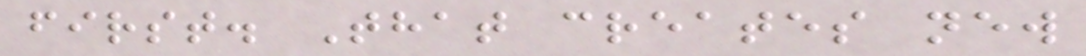first. That creates new
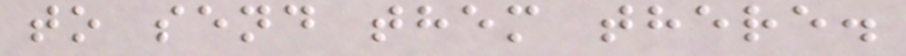to send them there.
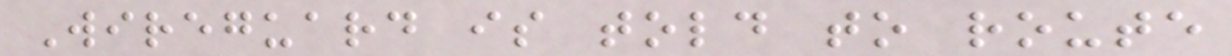Wireguard is told to route
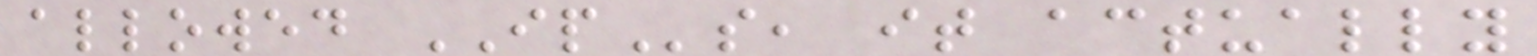allowed IPs, it actually
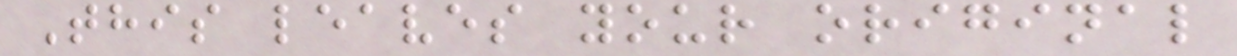This leaves your original
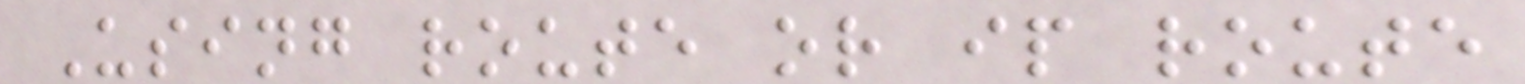Using route or ip route
